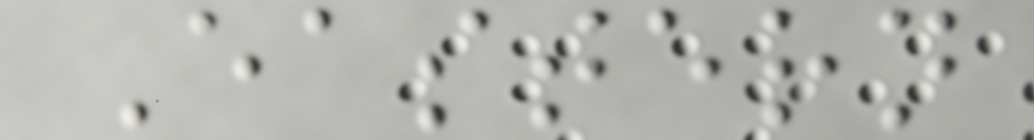Eastern
